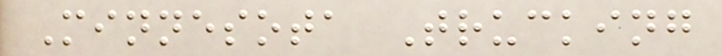Minnesota Trucking
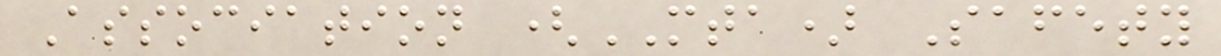Association (MTA) Safety
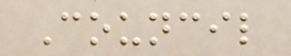Council
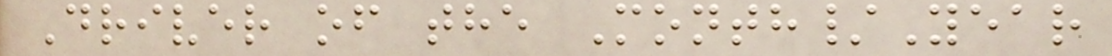Driver of the Month/Year
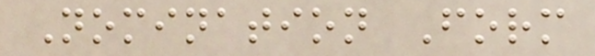Nomination Form
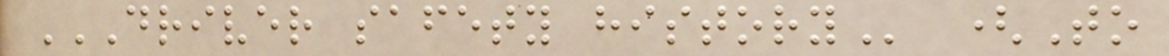DRIVER SAFETY HISTORY (To
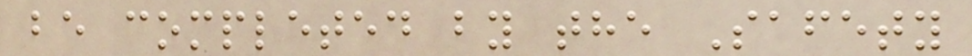be completed by the Safety
